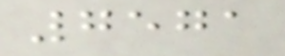7571
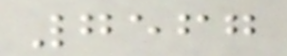7567
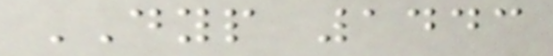DYP 1443
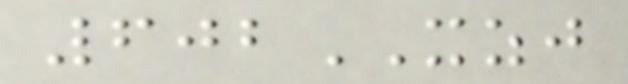602XZJ
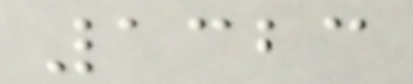1323
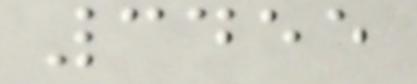3455
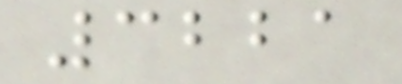3221
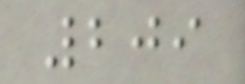209
